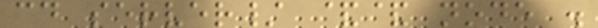cd server/ && node .
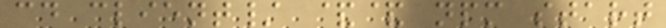cd client/ && npm start
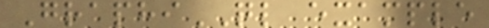GraphiQL example
